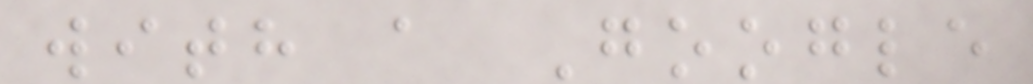with a Google
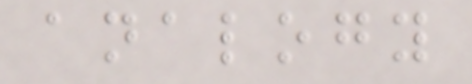analogy
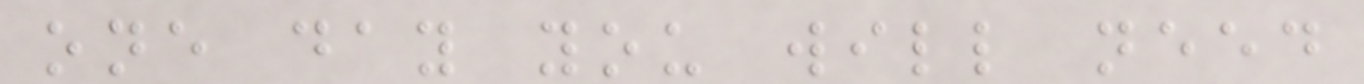one day you will need
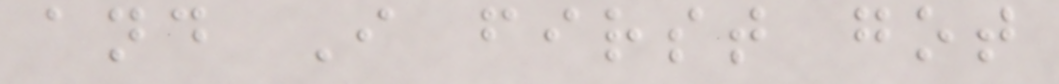and I first got
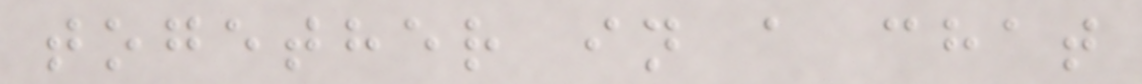together in a chat
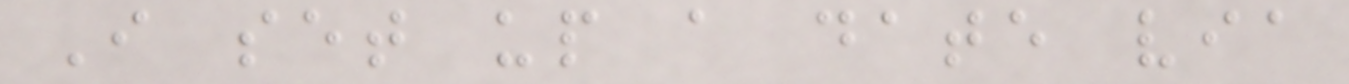I set up a date via
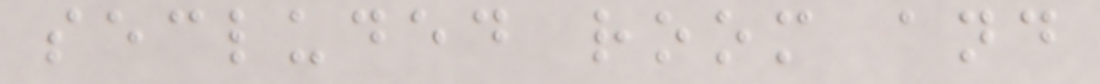secluded room and
